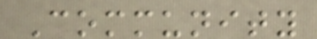Community
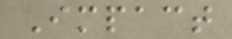Impact
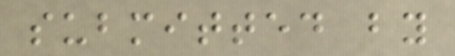submitted by
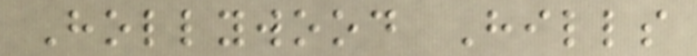Hollywood Hills
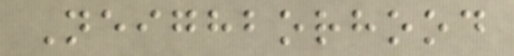Neighborhood
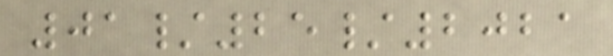01/25/2021
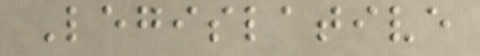Legislative
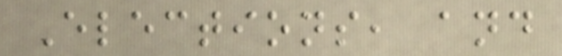Elections, and
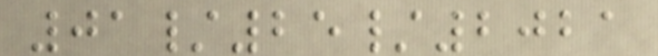01/25/2021
